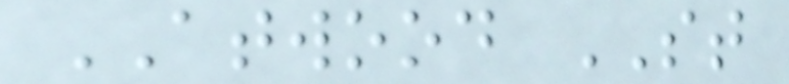ATWOOD ST
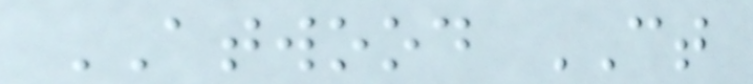ATWOOD CT
